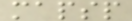mapsp
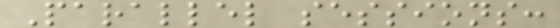Parallel sessions:
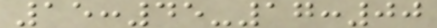15:45-17:00
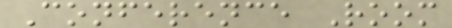Conference Room
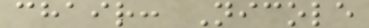chair: Nicole
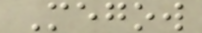Megow
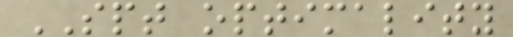SPT optimality
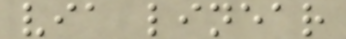via linear
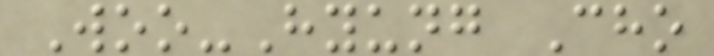Woo-Hyung Cho
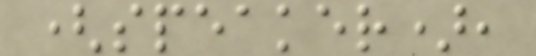(speaker),
